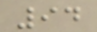94
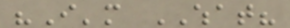"I'm WHAT?
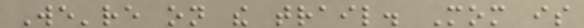We're on the trail. Mom is
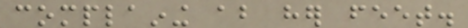complaining about her feet.
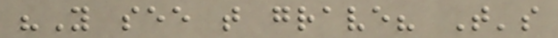"You see that grave? That's
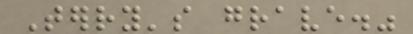Terry's grave."
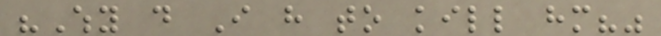"Why do I have to kill him?"
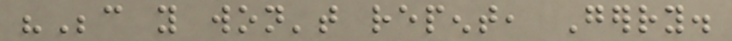"Because you won't repent, Gerry.
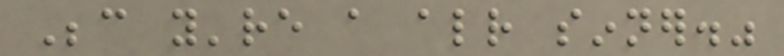Because you're a already sinner."
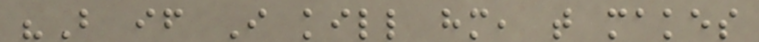"But if I kill him, that makes
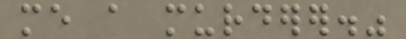me a murderer."
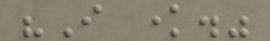"I know."
